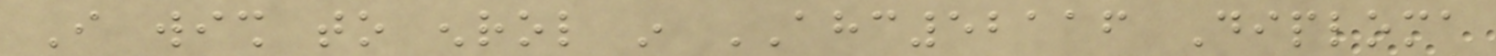I wish to enrol in AHC52116 Diploma
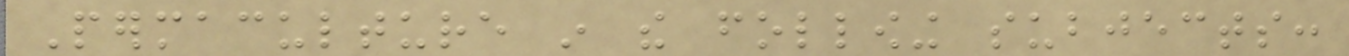Permaculture in the following subjects:
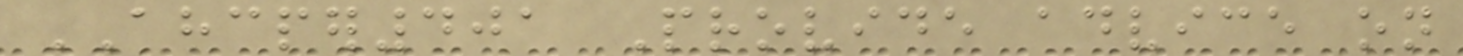AHCPER401 Provide advice on
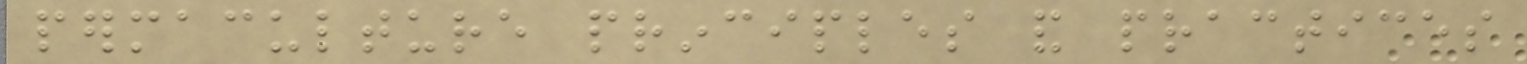permaculture principles and practices
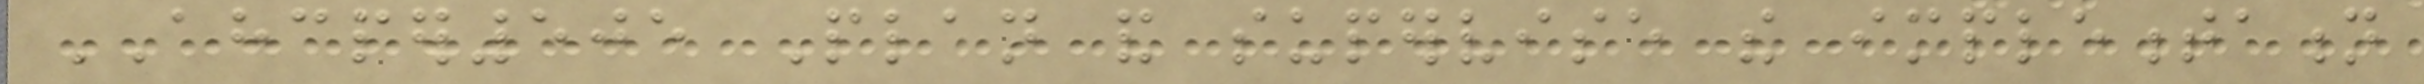AHCPER505 Plan and supervise the implementation
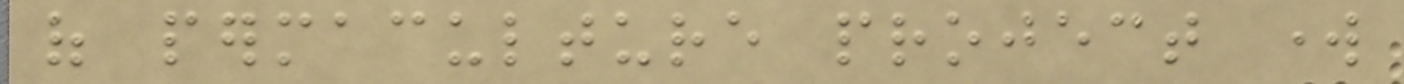of permaculture project work
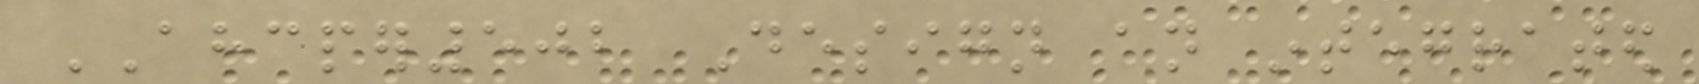AHCPER502 Design an integrated
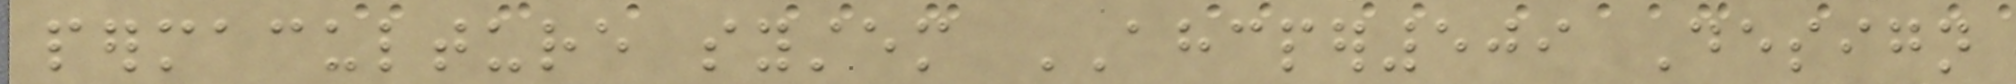permaculture system AHCPER509 Design
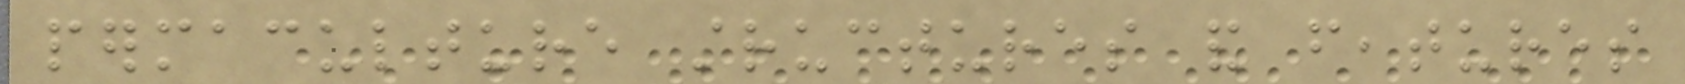permaculture structures and features
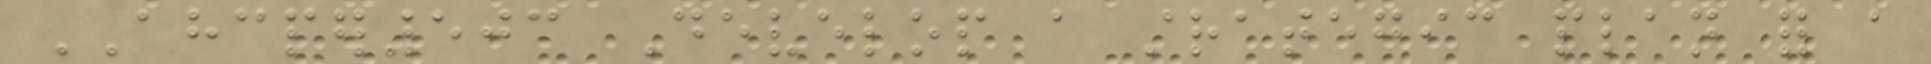AHCPER503 Develop a strategic plan for a
